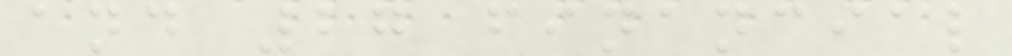and 27 financial
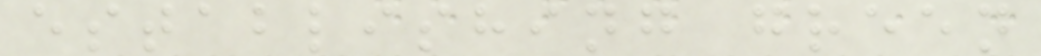establishing green
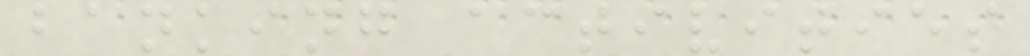banking activities
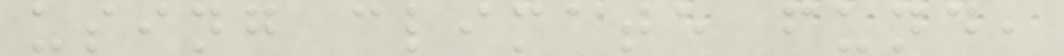using climate fund,
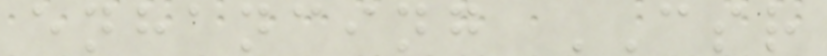enhancing CSR
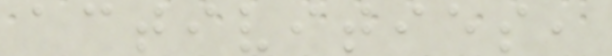activities,
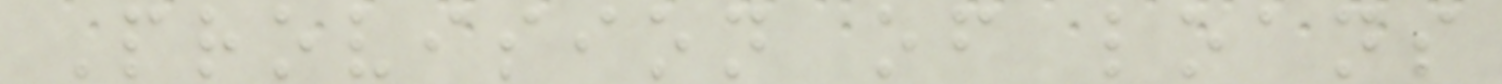Provision of loans
